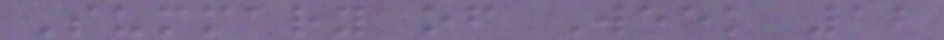Summary of Week 12
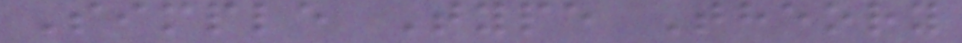Simple Type Theory
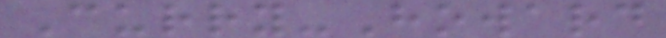Curry-Howard
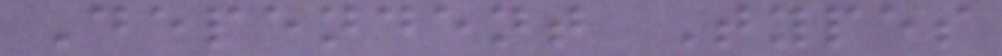Dependent Types
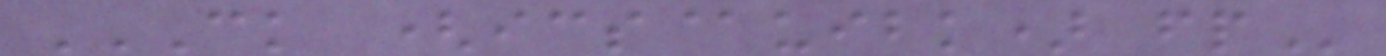CK (ICS@UIBK) FP
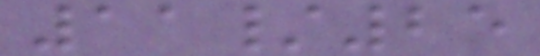11/25
